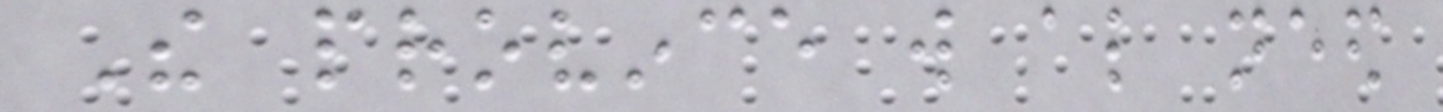The province will also need
